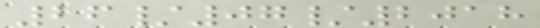26/07/2018
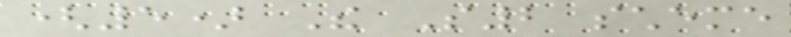(5) The S2 scheme
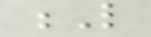L
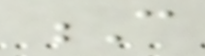C
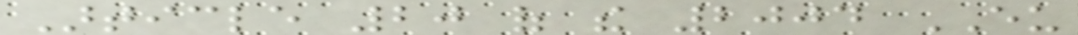Article 20 of the 2004 EU
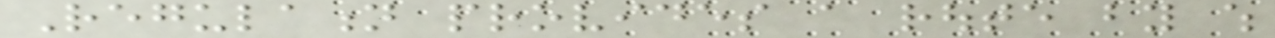Regulation provides a route by which
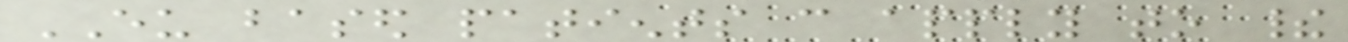EU based patients can apply to their
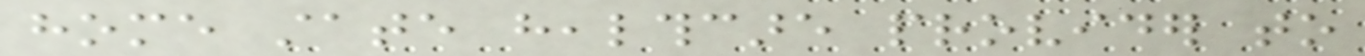home state healthcare provider to
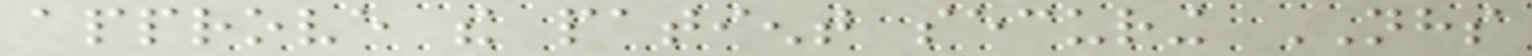approve the patient securing NHS
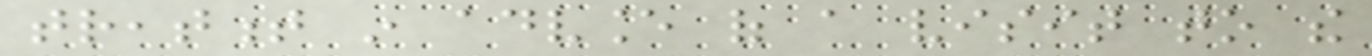treatment in advance of a visit to the
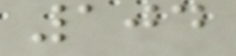104
